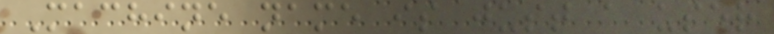Machine name is just a user
